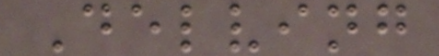Delving
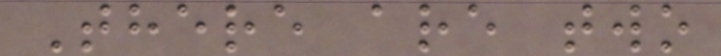There are two
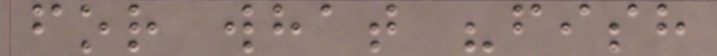for what "fish
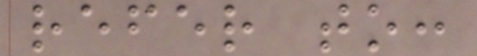refer to:
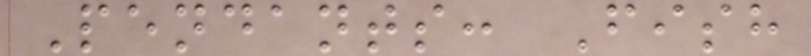Pendants: Fish
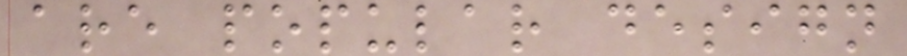are popular design
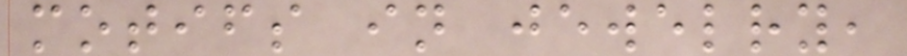motifs in jewelry,
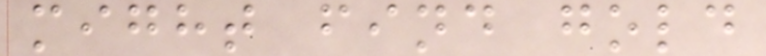might find gold
